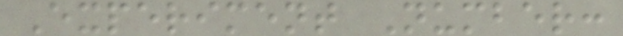Experiment Number:
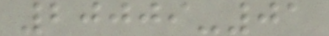20009-01
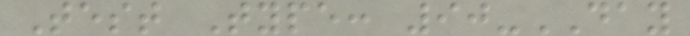Test Type: 90-DAY
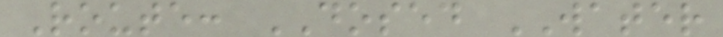Route: DOSED WATER
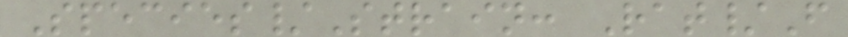Species/Strain: Rat/F
